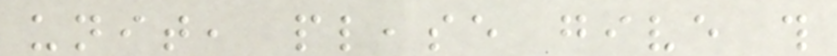unit, please give this
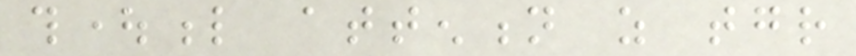thoughtful attention as together
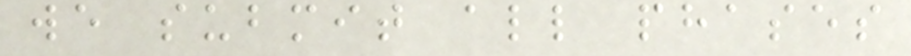we submit all phases
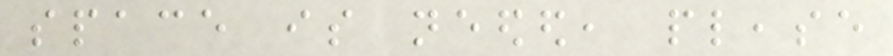space is needed, please
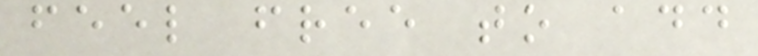feel free to add
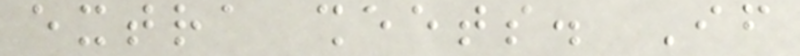extra sheets. If
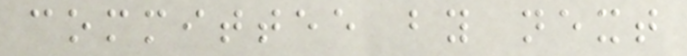committee by next
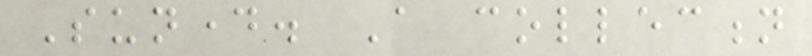Sunday. A collection
